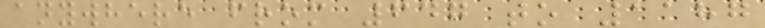anywhere from 647 to 1187
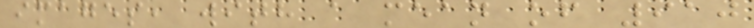images, with a mean of 910
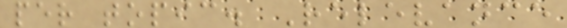per topic. Relevance
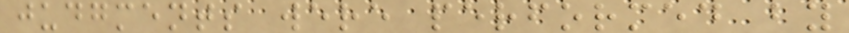judgments were performed by
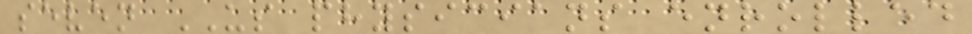seven US physicians enrolled
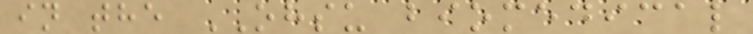in the OHSU biomedical
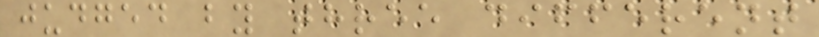judged by three different
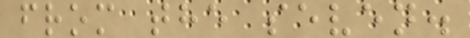from the seven.
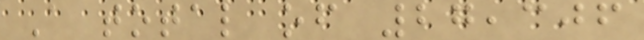A total of 27,306
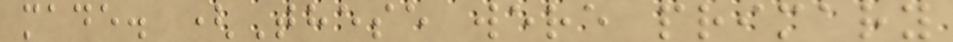made. (These were primary
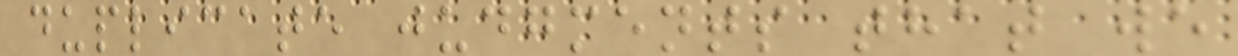duplicate judgments that we
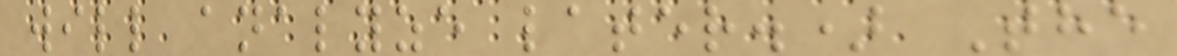will analyze later.) The
